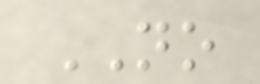NO
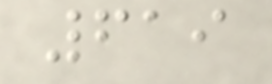619
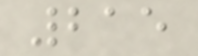215
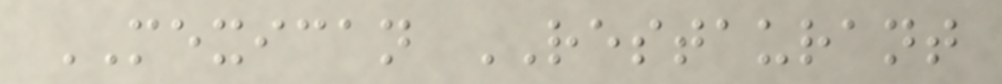MEXICAN RESTAURANT
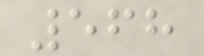568
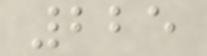225
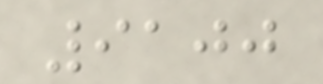9100
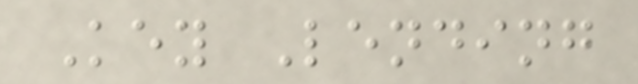Key Lending
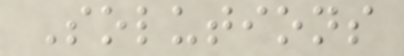Solutions
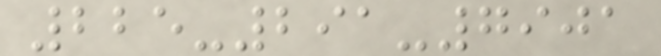225-291-7901
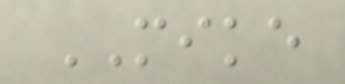MIKE
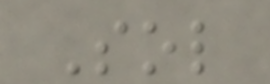Sol
